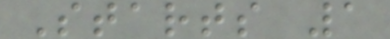Starts 1
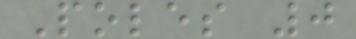Poles 0
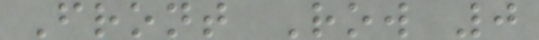Front Row 0
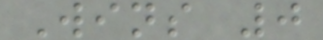Wins 0
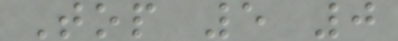Top 5 0
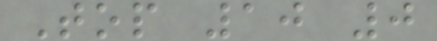Top 10 0
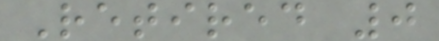Retired 0
